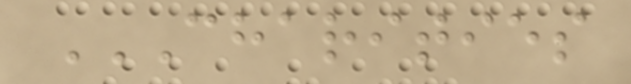CHARITIES
